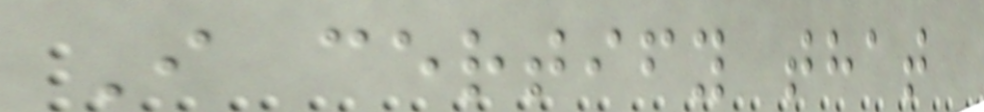I certify that
